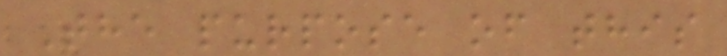The purpose of this
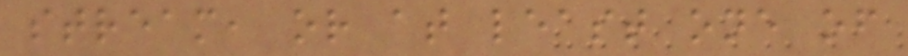stream, or at least one of
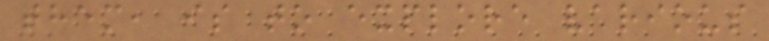them, is to explore various
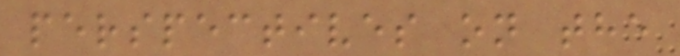perspectives on the
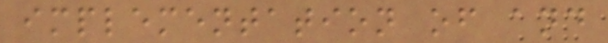implementation of and
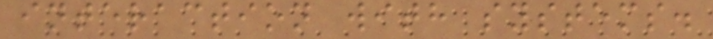interaction with systems.
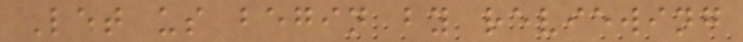Let us begin by reviewing
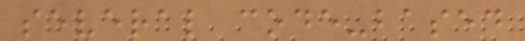several code-based
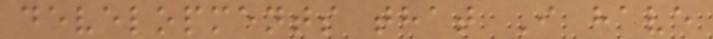developments that I have
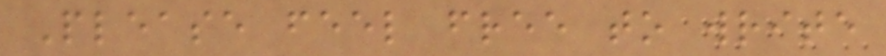Please feel free to write
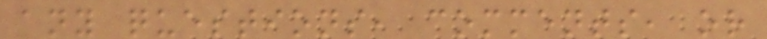any questions, comments, or
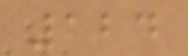124
